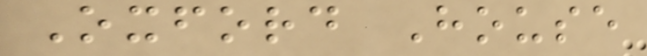Oxford House
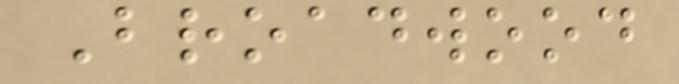Broadwood
